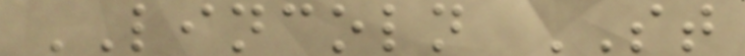LINCOLN ST
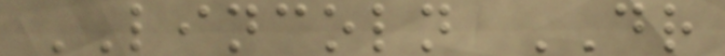LINCOLN DR
